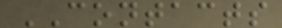CONTACTS
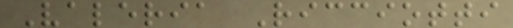Valeria Ricciotti
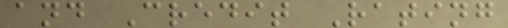and Credit Rating
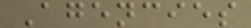Agencies
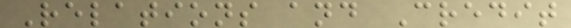Relations and Credit
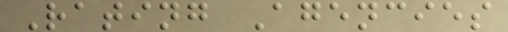Rating Agencies
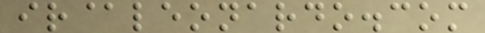ir@leonardo.com
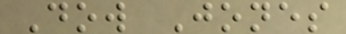Dow Jones
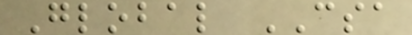Global CSA
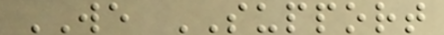WE SUPPORT
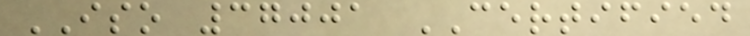ISO 37001 CERTIFIED
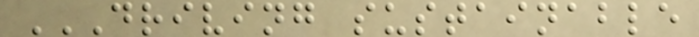DRIVING SUSTAINABLE
